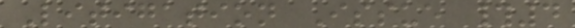Litigation Issue #4
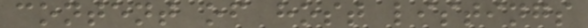content of host listings
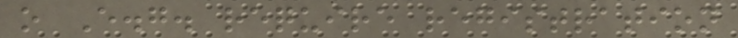o E.g. require registration
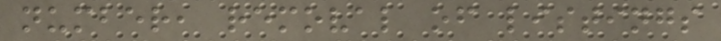number, removal of listings
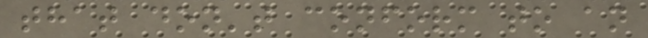that don't conform to an
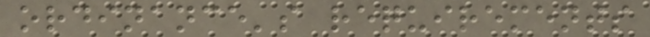ordinance's requirements
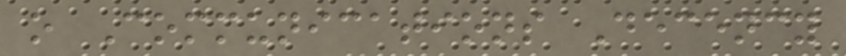o Communications Decency
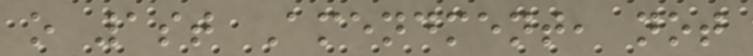o 1st Amendment, not
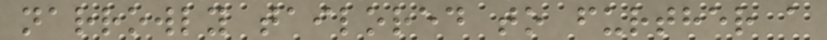narrowly tailored to further a
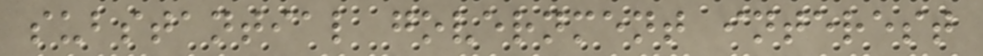substantial government interest
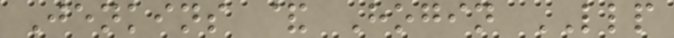Jenkins & Hogin LLP
